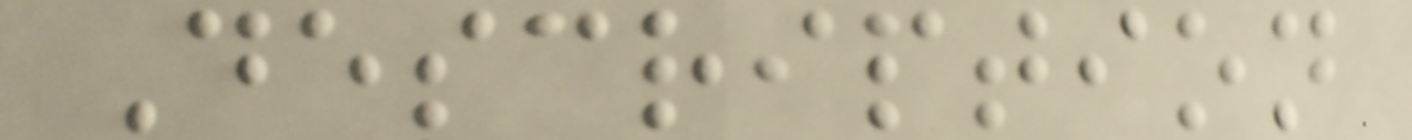Description
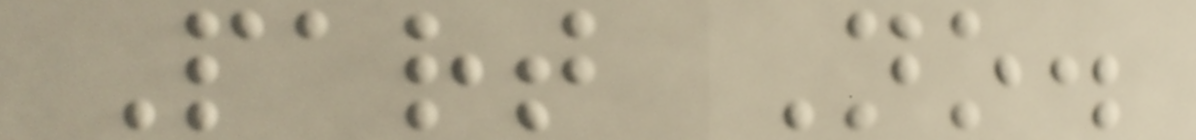Part No.
